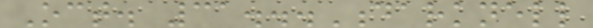Oct. 31...Darknell
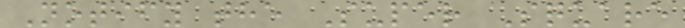Notify the Super Square
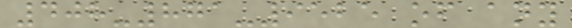408-871-9525 of any
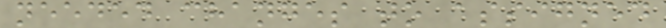needed changes to assigned
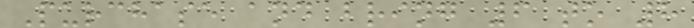Purchase and bring 6 to 8
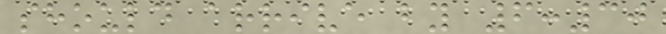should arrive by 6:30
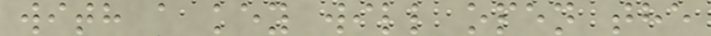with a key will open the
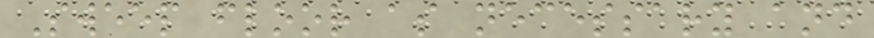Sweep floor as necessary and
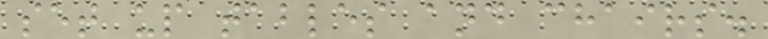set up tables and chairs.
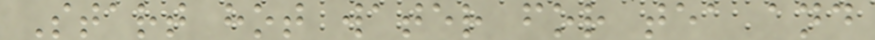Start hot water for tea and
